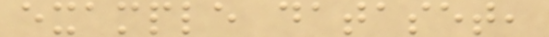example dataset,
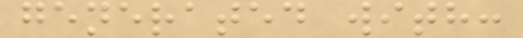generated with:
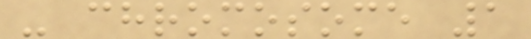- chromosome 1
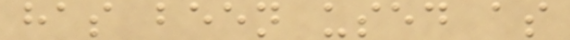has been used as
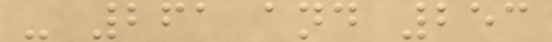- 261 and 253
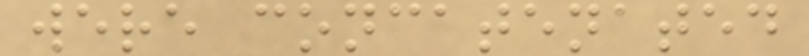were concatenated
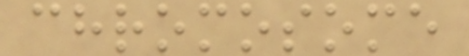chromosome
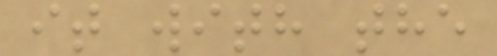it with the
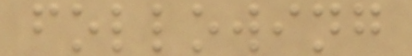following
